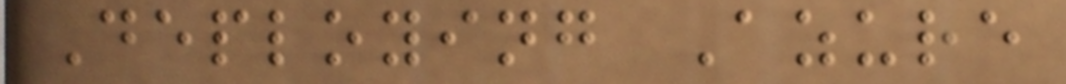Deploying Azure
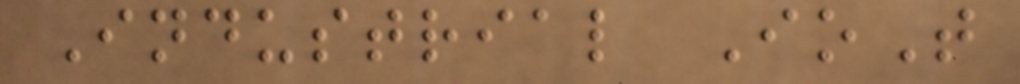Industrial IoT
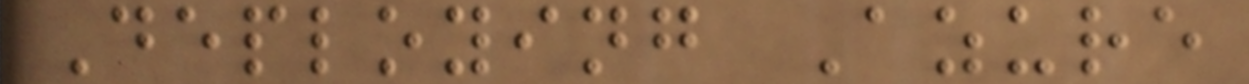Deploying Azure
